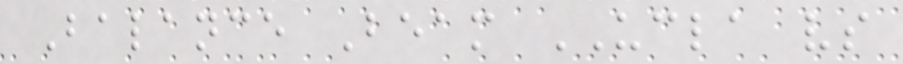Balance Beam UCLA vs
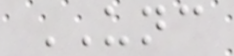UNC
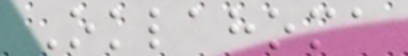Oklahoma
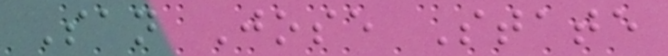San Jose State
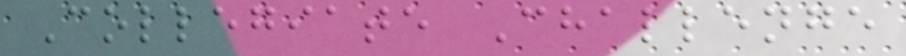Collegiate Challenge
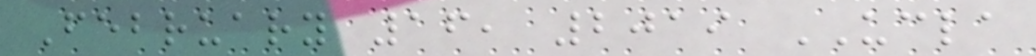February 16, 2019 UCLA
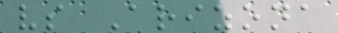vs Arizona
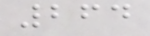264
